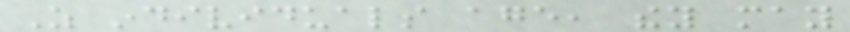As individuals age, they may
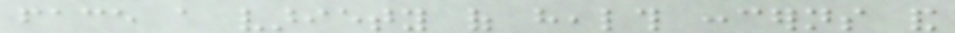face a variety of health concerns and
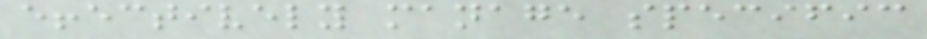effectively manage specific
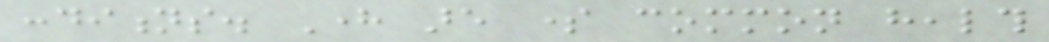conditions. Here are some common health
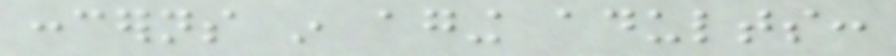concerns in aging adults:
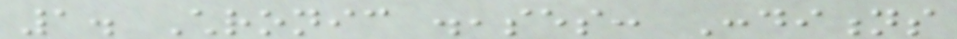1. Chronic diseases: Conditions
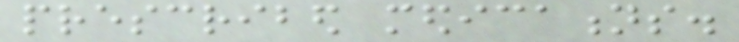prescribed medications.
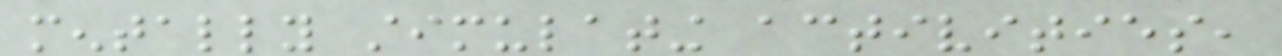mentally stimulating activities,
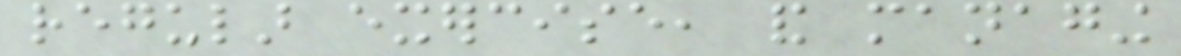regular exercise, and managing
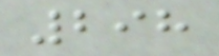298
